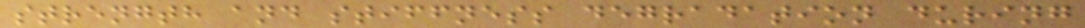strength and stiffness degradation during
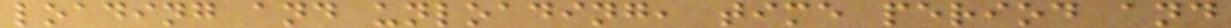loading and unloading, time period and
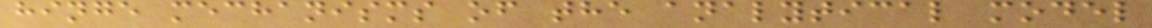hinge mechanisms of the analytical model
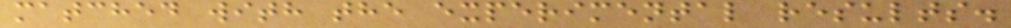matched with the experimental results.
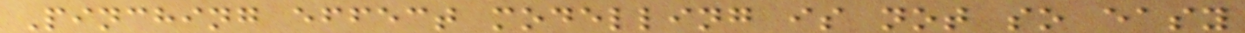Pinching effect modelling is not so easy
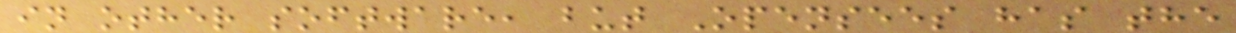in other software, but Opensees has the
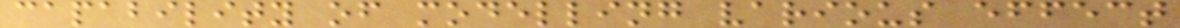capability of modelling various effect
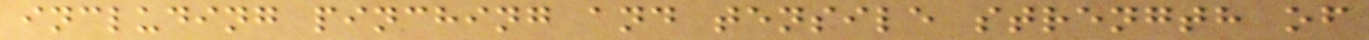including pinching and tensile strength of
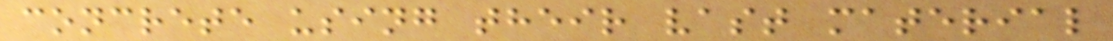concrete using their vast material
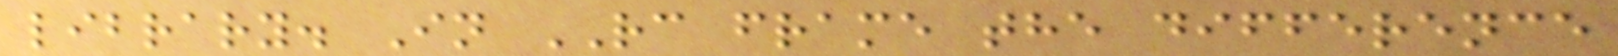library. In RC frame the difference
